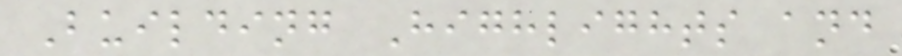Building Highlights and
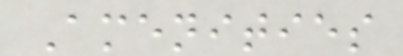Amenities
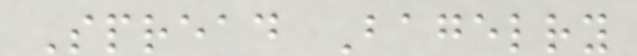Spread Bagelry
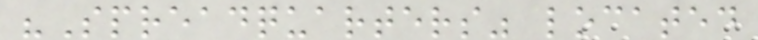"Spreadquarters" located
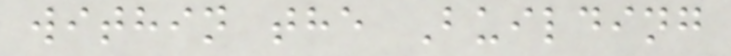within the Building
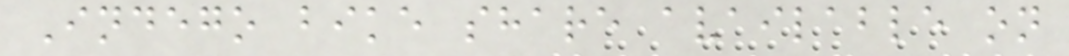Indego bike share available on
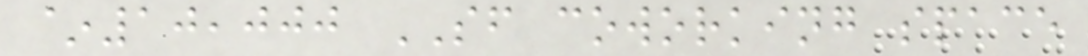~10,000 SF coworking space
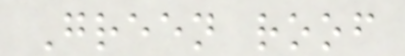Green roof
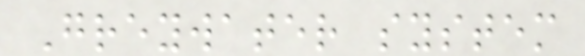Greywater system
